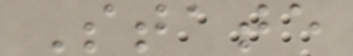State
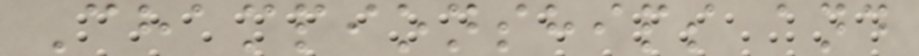Championships and
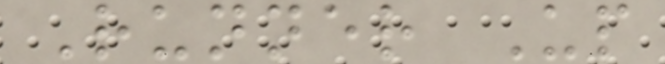Runner Up
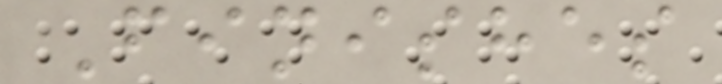Finishes
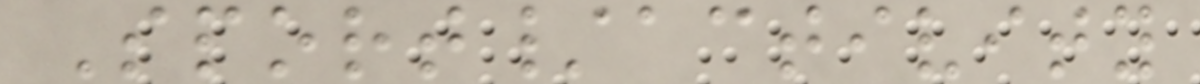Sport/activity
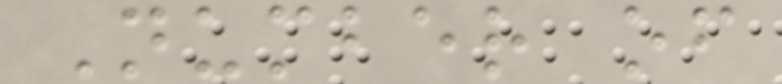Number of
